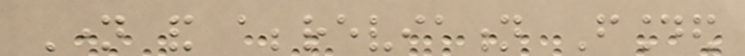Name and abbreviation Founded
